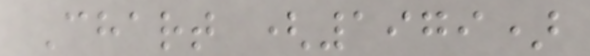Chart (1979)
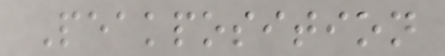Peakposition
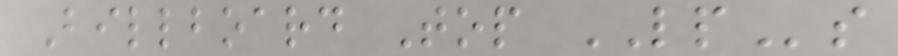Billboard Top LPs
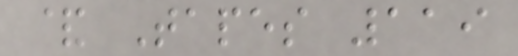& Tapes 119
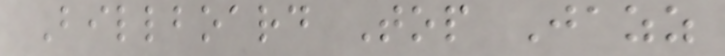Billboard Top Jazz
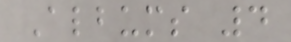Albums 4
